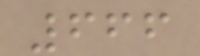666
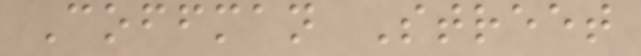Coffman Street
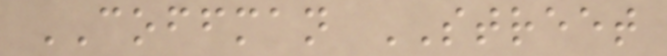COFFMAN STREET
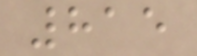815
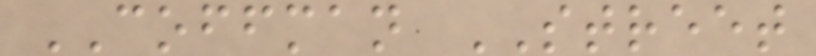COFFMAN STREET
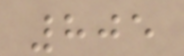805
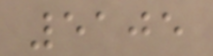5105
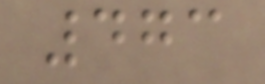473
